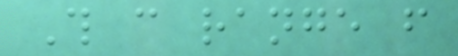This can range from
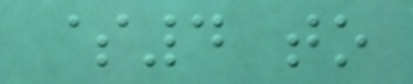$4 to
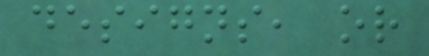designs, or
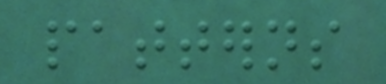patterns
